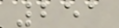251
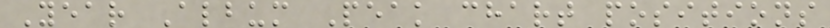Year Album Peak chart positions
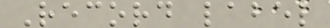Record label
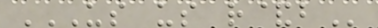US US R&B
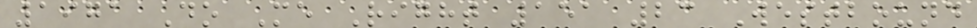1971 Do Me Right 151 23 Westbound
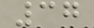37
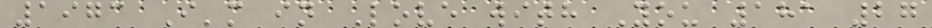1973 I'm in Love with You 181 27
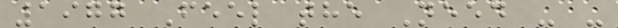1977 Feel the Need - -
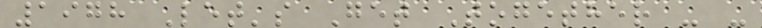1978 Let's Get Together - -
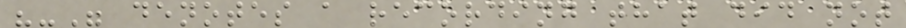"-" denotes a recording that did not
